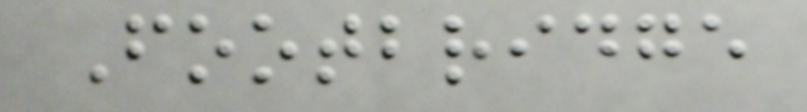Footbridge
